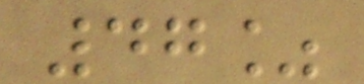47%
